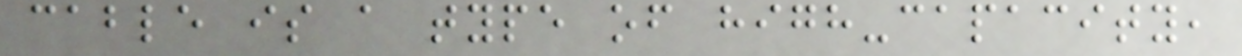cable is a type of high-capacity,
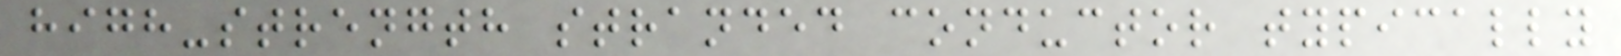high-strength stranded conductor typically
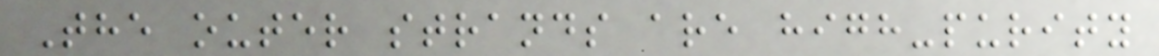The outer strands are high-purity
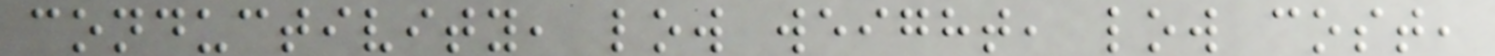conductivity, low weight, low cost,
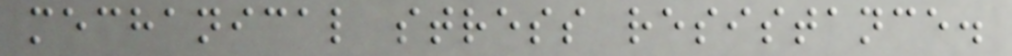mechanical stress resistance.
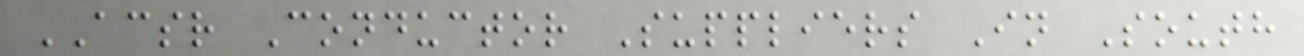ACSR Conductor Suppliers In South
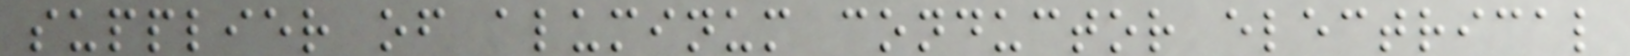supplier of aluminum conductor electrical
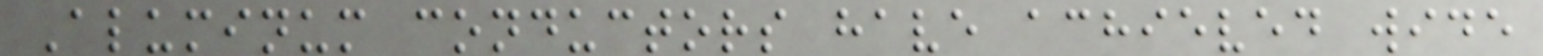Aluminum conductors have achieved wide
